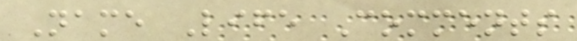Name Life Comments
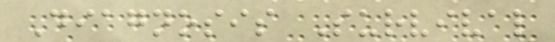Diagnosis Survival
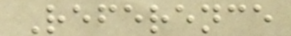Reference
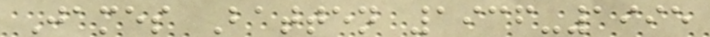James Batten 1936-1995
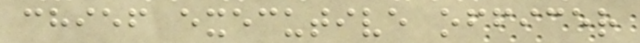chief executive officer
